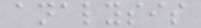analysis
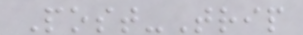Post-Trip
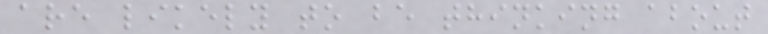are likely to be thinking about
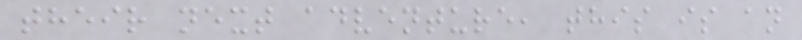their next adventure, this is an
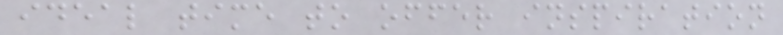ideal time to offer inspiration
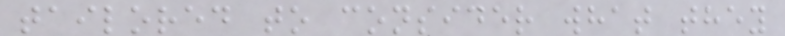tailored to consider what they
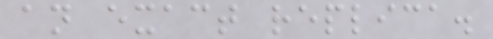an exact replica.
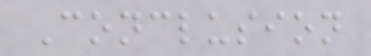Conclusion
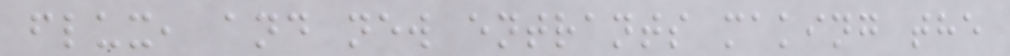flux, and new entrants making the
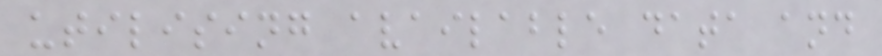utilising available data and
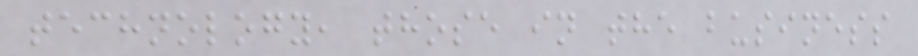technology, those in the business
